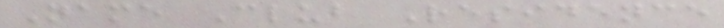Name Club Residence
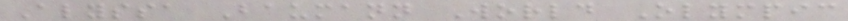Alyssa Baumann World Olympic
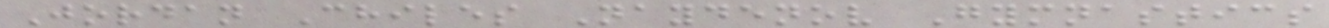Jordan Chiles Naydenov Gymnastics
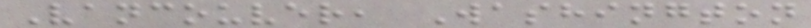Vancouver, Washington
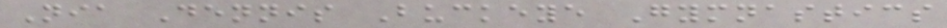Nia Dennis Buckeye Gymnastics
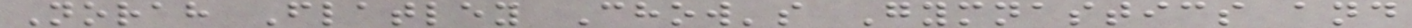Norah Flatley Chow's Gymnastics and
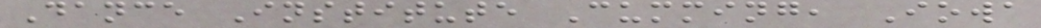Dance Institute Cumming, Iowa
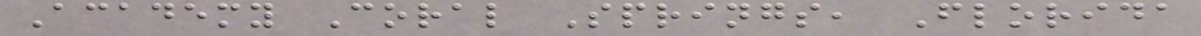Academy Coral Springs, Florida
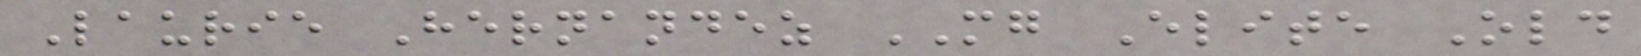Laurie Hernandez MG Elite Old
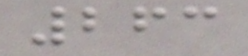263
